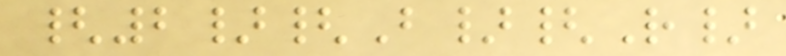{2}{B}{R}
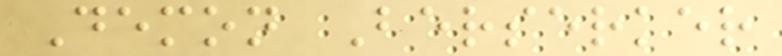Demon Berserker
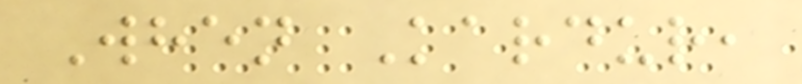When Kardur,
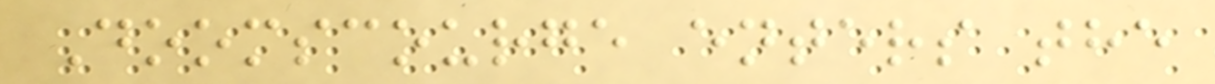Doomscourge enters the
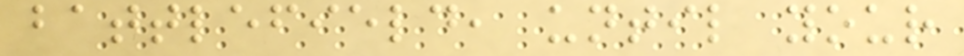battlefield, until your
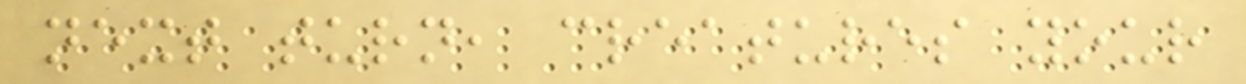next turn, creatures your
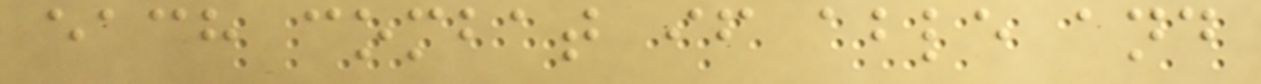each combat if able and
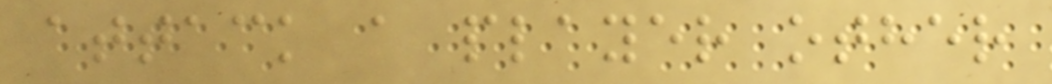attack a player other
